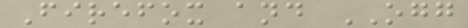Firefox and OGG
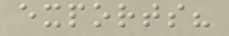exports?
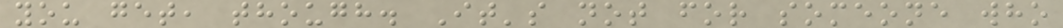you get, though. It's not for someone who
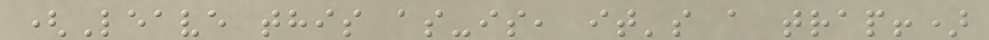(Leave this as-is, it's a trap!)
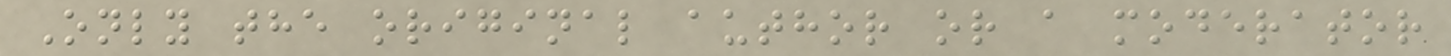Only the original author or a moderator
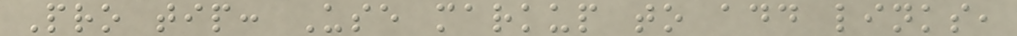Pro tip: Use markup to add links,
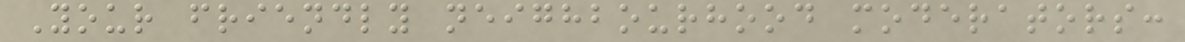Your friendly neighbourhood moderators:
